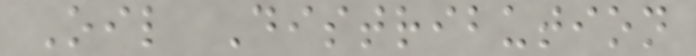Oil Distribution
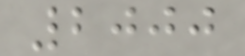2000
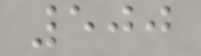500
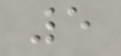5
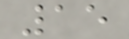15
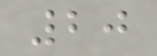20
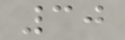30
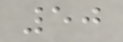50
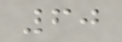60
